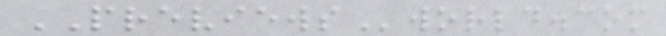PREVIEWSworld.com
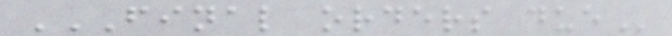FINAL ORDERS DUE
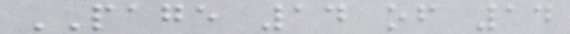PAGE 14 of 14
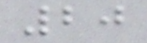20
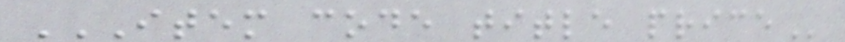ITEM CODE TITLE PRICE
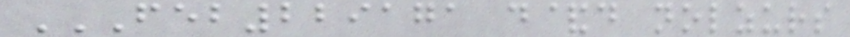FEB229171 D&D NOLZURS
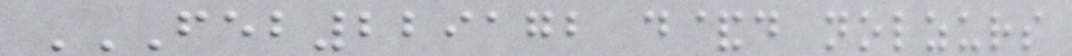FEB229172 D&D NOLZURS
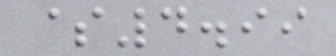$4.99
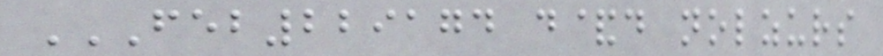FEB229174 D&D NOLZURS
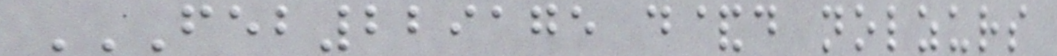FEB229175 D&D NOLZURS
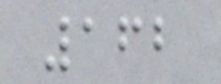162
